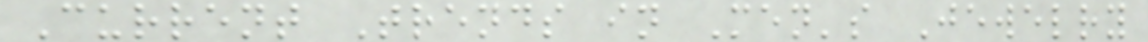Current Trends in Men's Jewelry
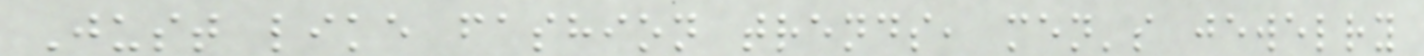Just like fashion trends, men's jewelry
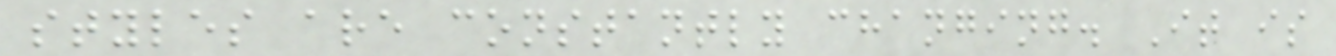styles are constantly changing. It is
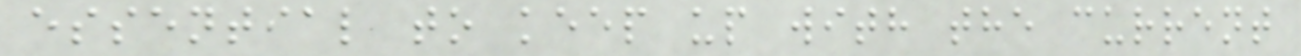essential to keep up with the current
